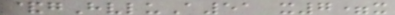&gHvluA51 x7=x
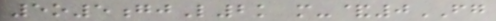5o5gjL2k m-&0FG
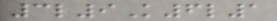3l9K6l1
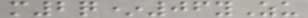m2q*06yZu
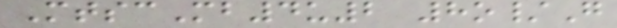MtscMb4u2 8o/G
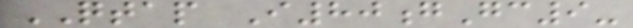QTAP I80gGc9-
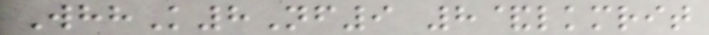WhhK8Nf9 8&lkmrit
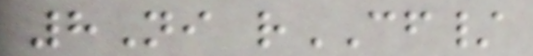8Ni rCF/
